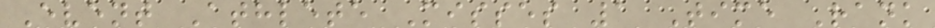Event Athlete Misses 1 Time Rank
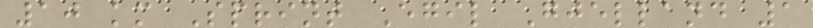10 km Sprint Egil Gjelland 1
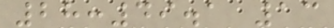28:49.1 13
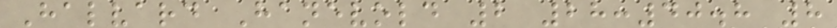Halvard Hanevold 2 28:40.8 8
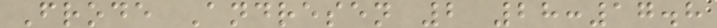Frode Andresen 2 28:17.8
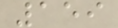159
